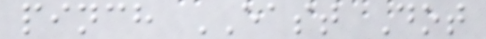pinch EAST Dot
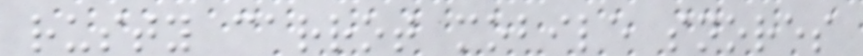rusty carrot mobile snores
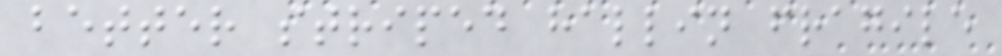better striped hallin fragile
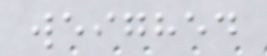weighed
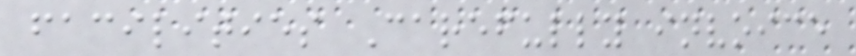facilities Carefully invoice
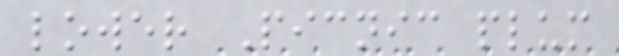lower Picnic plum
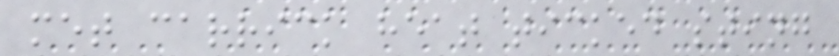met carrick heat ticked sting
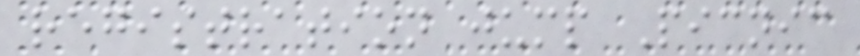registration jump Picnic
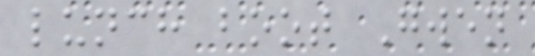lunch boot Gwen
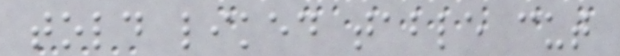told liked table cut
